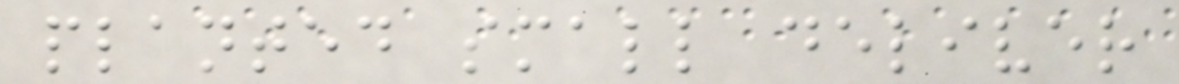planted small deliver
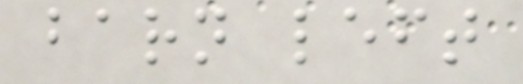barn left
